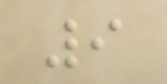9
